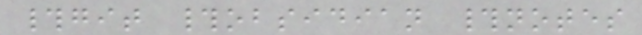#git #obsidian #notes
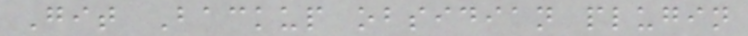Git Backup obsidian plugin
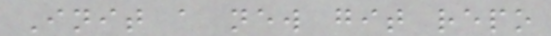Init a new git repo
